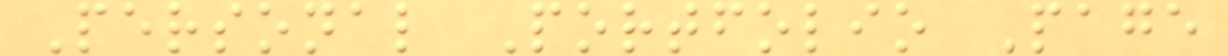Personal Portfolio Page
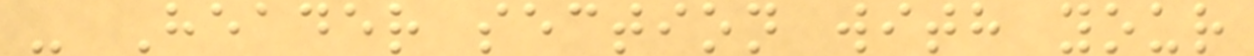- Header section with your
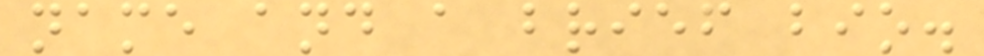name and a brief bio.
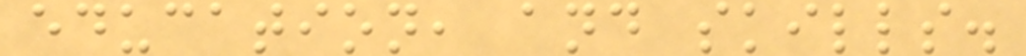education, and skills.
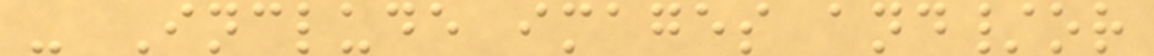- Include images and/or
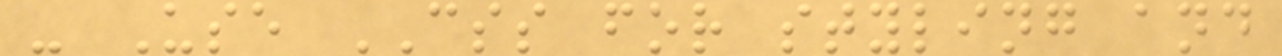- Use CSS for styling and
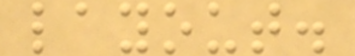layout.
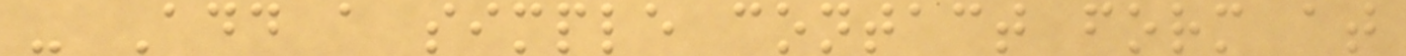- Add a simple contact form at
